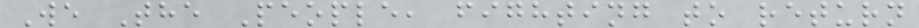We The People, fighting to return
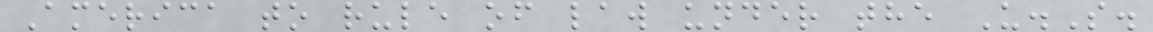America to rule of law under the U.S.
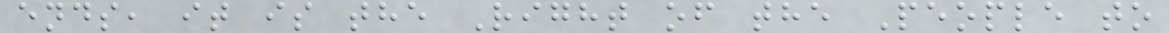ends, it is the Right of the People to
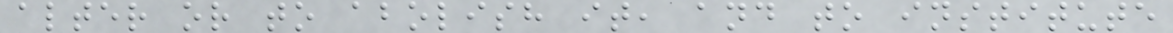alter or to abolish it, and to institute
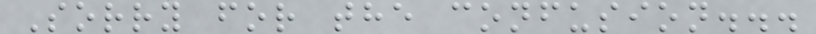Sorry for the confusion...
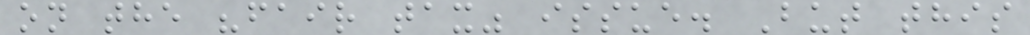on the "fair tax" issue. But this
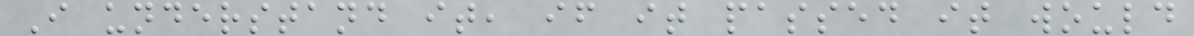I understand it, if it passed it would
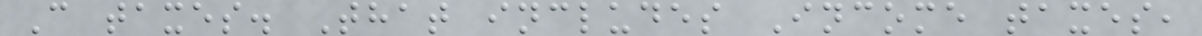C taxes. That includes Income taxes,
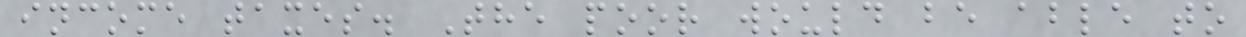income taxes. The poor would be able to
